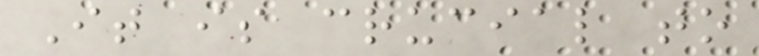It is crucial to
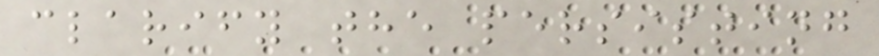clarify the persisting
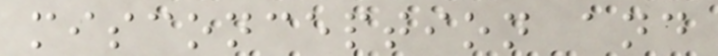misconception and
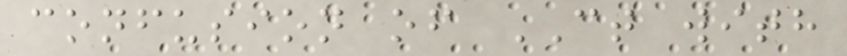confusion of CT with
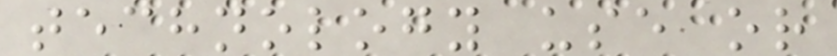technology use or
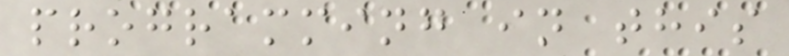programming in this
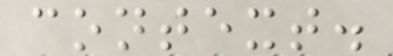context.
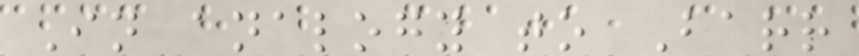In analogy to Barr
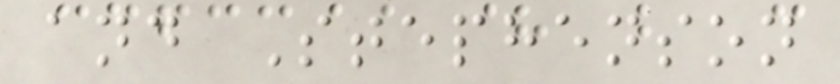and Stephenson
